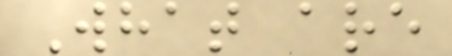What are
